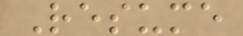Resume
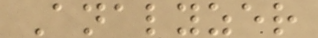Analyzer
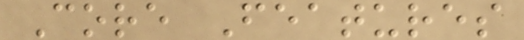Core Features
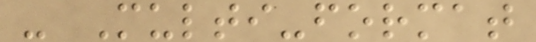- Multi-format
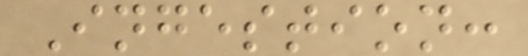Ingestion:
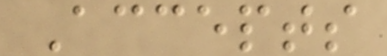Accepts
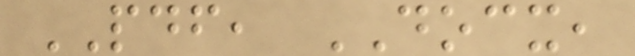PDF, DOCX,
